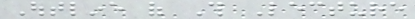Outline of This Lecture
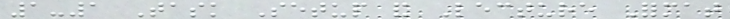1-1 Task Setup and Lecture Format
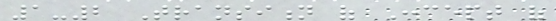1-2 Transition of Concept of
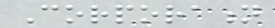Corporation
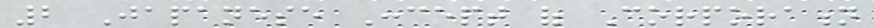2 Japanese Concept of Corporation
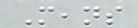Means
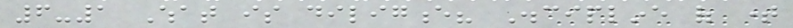6-1 What is diligence? Discipline of time
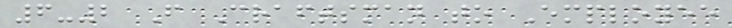6-2 From Craftsman to Employee
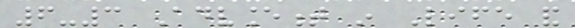6-3 Advancement in Life and
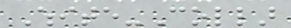White-Collar
